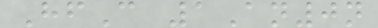HfC 1An0n
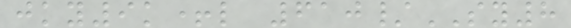jky9k+l 610/SY8
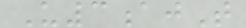U3ajT
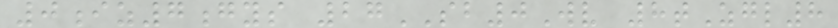0iz7gys 27SB0Wv 8tZgl8
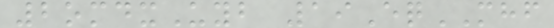2omdxUyb 19EqMHF
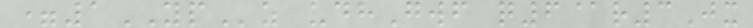=1YPz udhGwf q6@r3Jx
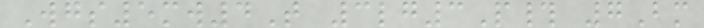Wgs5mw4T 3lg3P# 7Bm
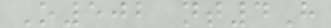O502 nt4H
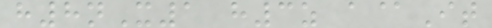h8nX1 h3z a@It
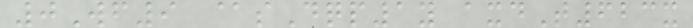0Wf9 @sDqp1y axdT623x
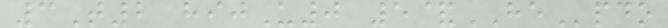3T2 hijU0 5&HEpdo
